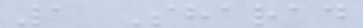1 Sharad
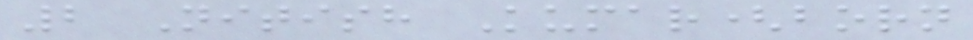2 Nitish Kumar(born
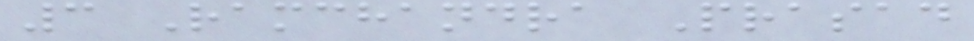3 Ramchandra Prasad
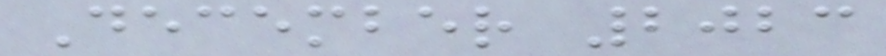December 2023
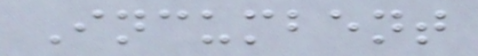Incumbent
